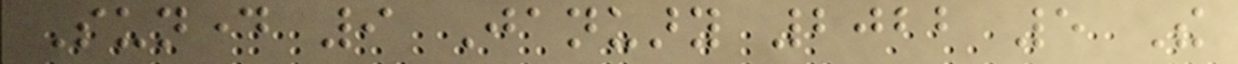Sunday 9 January 2022 5 The
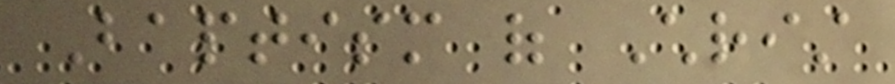Baptism of Christ
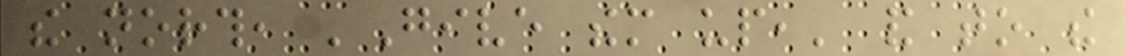the north, 'Give them up,' and to the
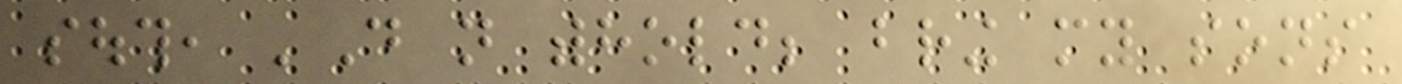south, 'Do not withhold; bring my sons
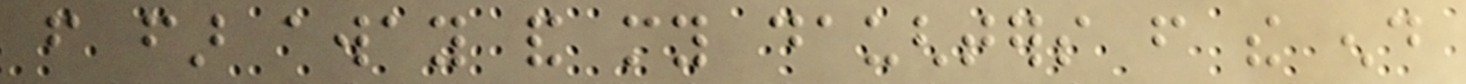from far away and my daughters from the end
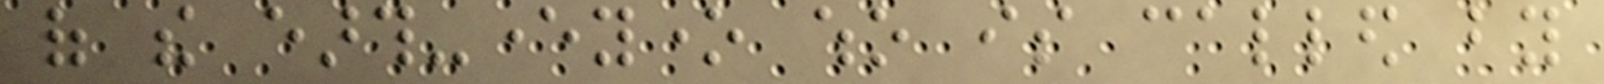of the earth-everyone who is called by
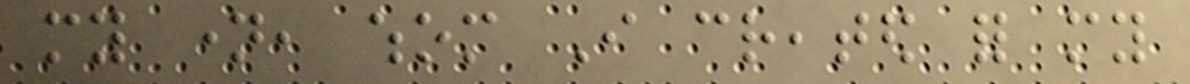my name, whom I created for my
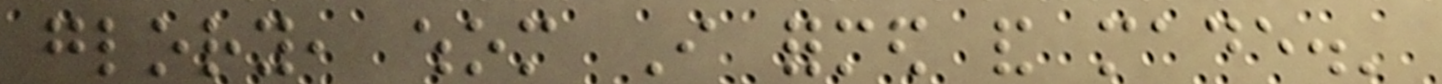glory, whom I formed and made.'
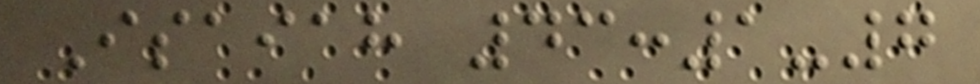Isaiah 43:1-7
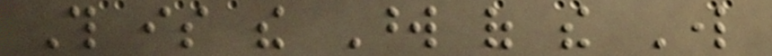This is the Word of the Lord
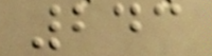243
